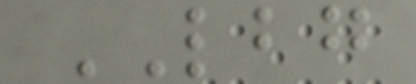LBG
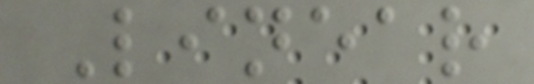Linear
